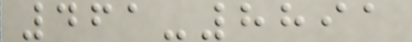461-8891
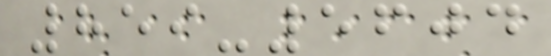859-5604
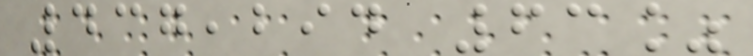437,294 63%
